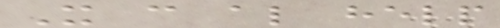It can also help
